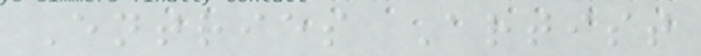Entries Artist
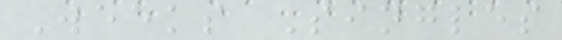Weeks Singles
